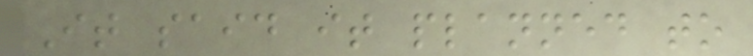It said it planned to
